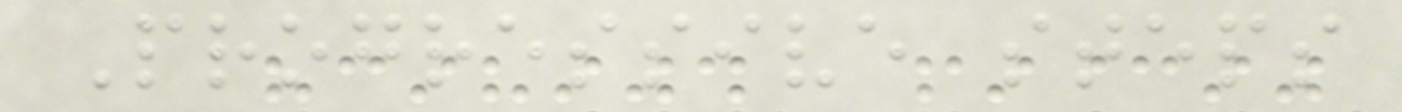Progressive steps
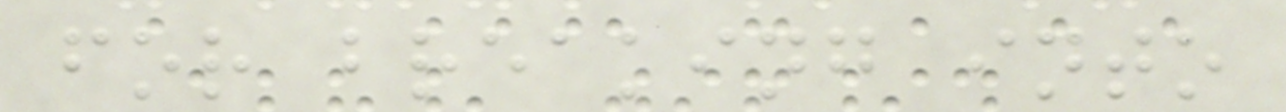for breaking into
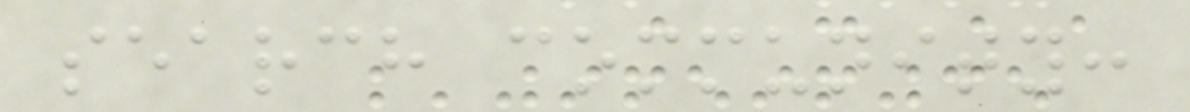search community:
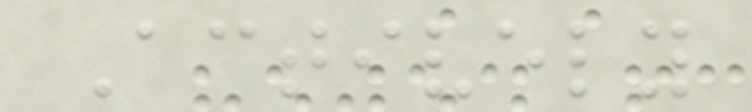Actively
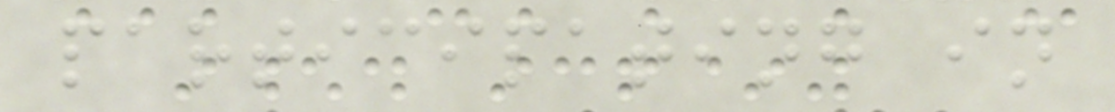participating in
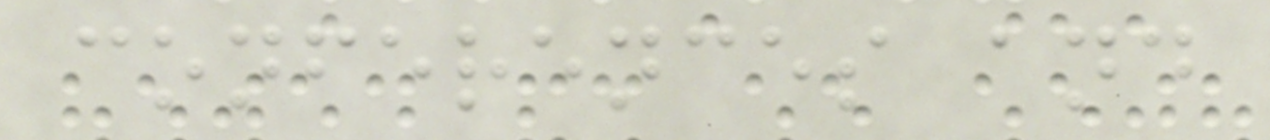conferences and
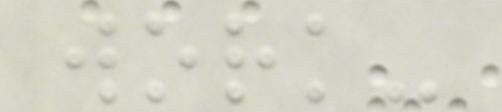work-
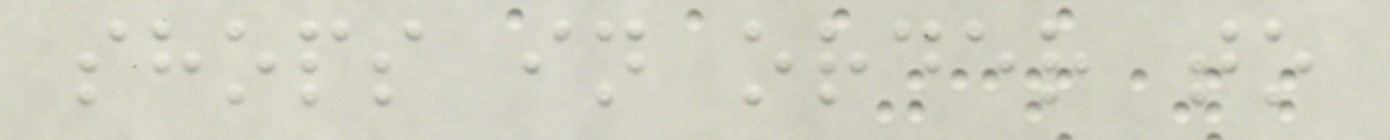shops in order to
